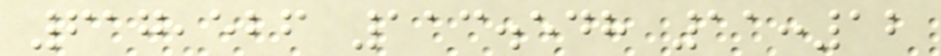617,526 113.548 11:12
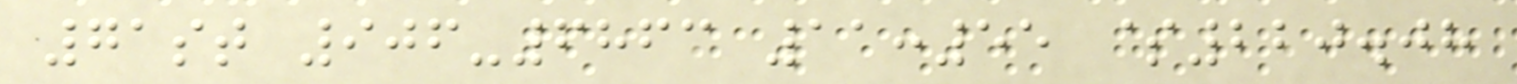71st 906-6863 11:55 $220.08
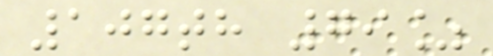107th 79%
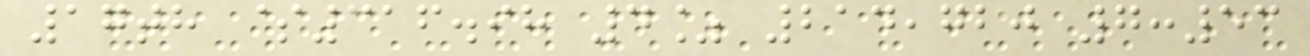17th $316.98 4% 214,720 7:53
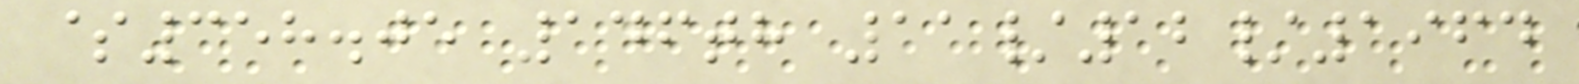$358.05 146th 11/12/1964
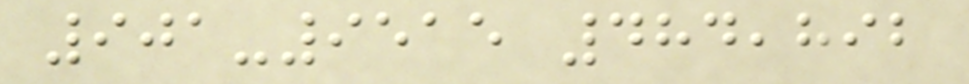901-9515 484,892
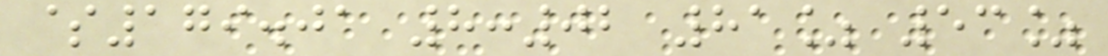$179.01 8:02 81% 53%
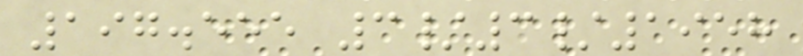197.555 3/3/1958
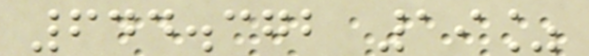644.372 19%
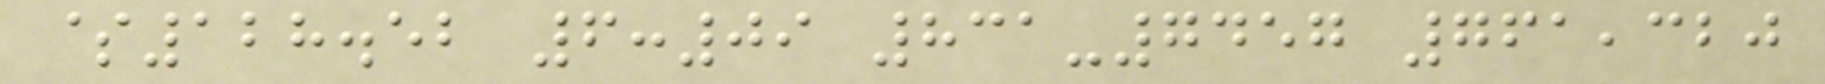$128.52 6:09 831-7457 761,320
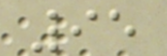95
